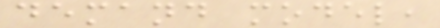demand model,
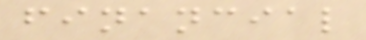financial
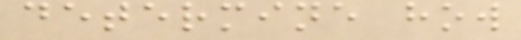determine how
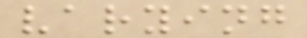varying
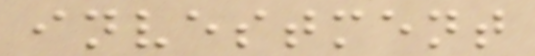investment
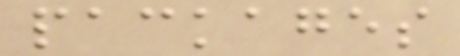packages
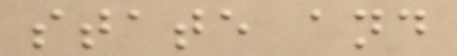state and
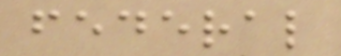federal
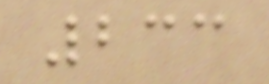233
